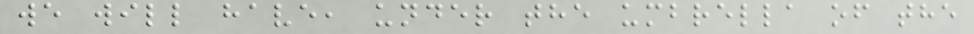we will have, under the umbrella of the
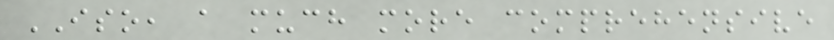ISO, a much more comprehensive
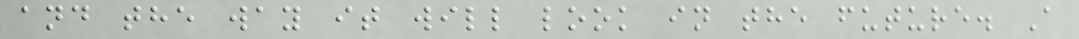and the way it will look in the future. A
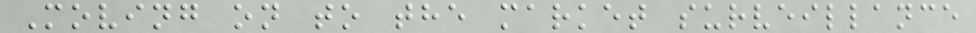Moving on to the market surveillance
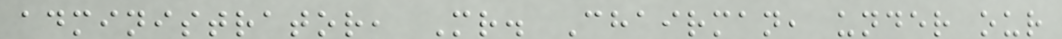administrator, Mr. Chairman, under our
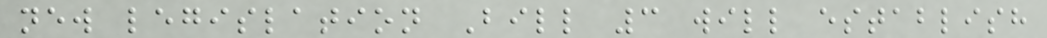new legislation Bill 3 will establish
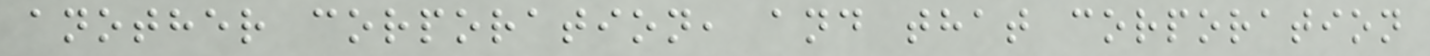another corporation, and that corporation
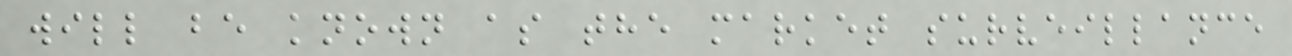will be known as the market surveillance
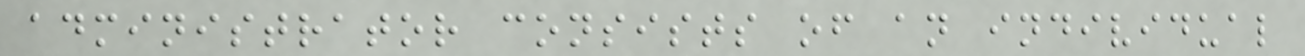administrator consists of an individual
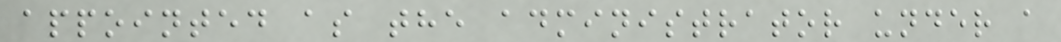appointed as the administrator under a
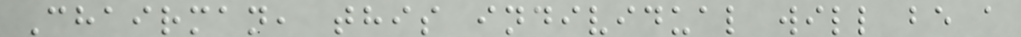Chairman, this individual will be a
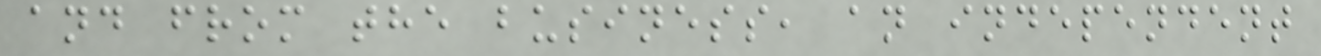and from the business, an independent
